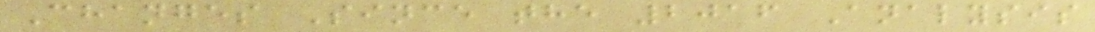Changes Since the 2016 Analysis
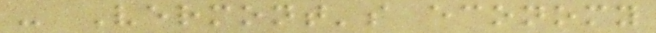- Vermont's economy
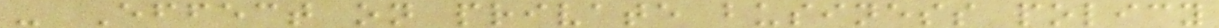- Effect on private business policy
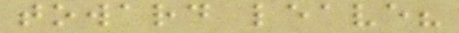toward leave?
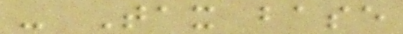- Tax base
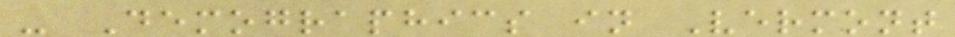- Demographics in Vermont
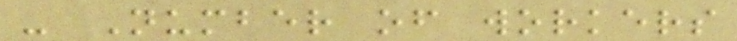- Number of workers
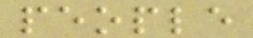people
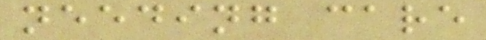needing care
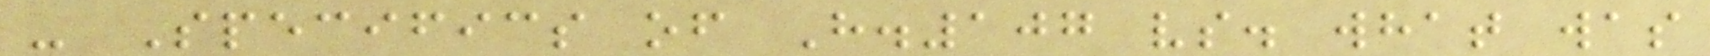- Specifics of H.107 vs. what was
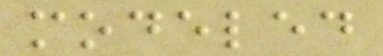modeled
